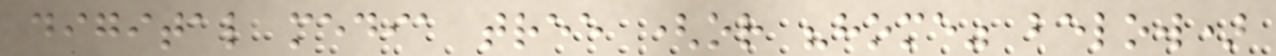digital media tree (or "home" below)
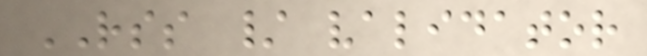RSS / validator
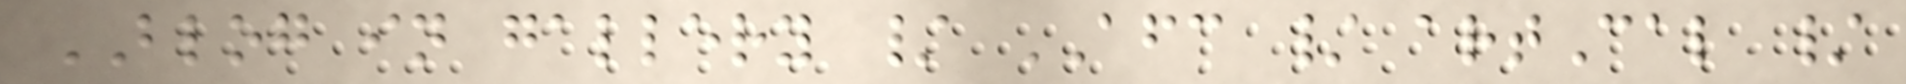BLOG in gallery / AFC / artCal /
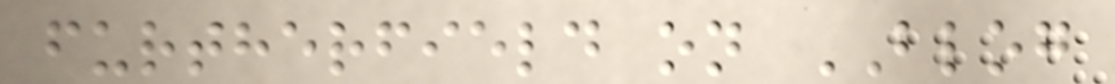furtherfield on BLOG
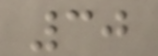30
